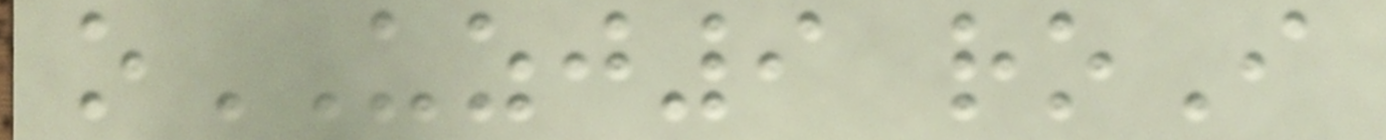oUZJ9 roI
